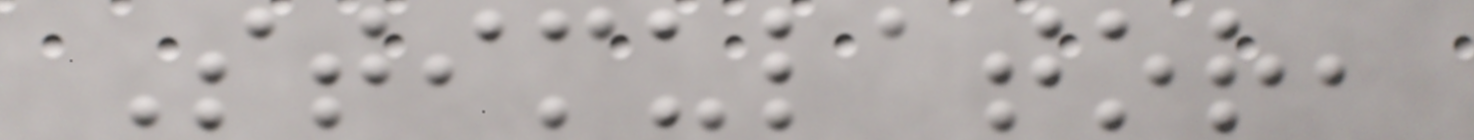Stimulator,
